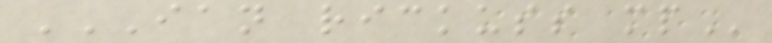IAN RICKUSS MP
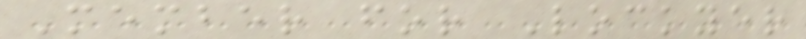Member for Lockyer
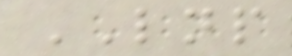LNP
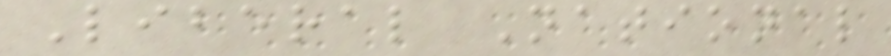Liberal National
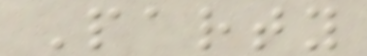Party
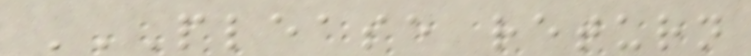PLEASE RETURN
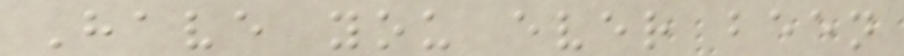Have you ever been
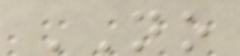NO
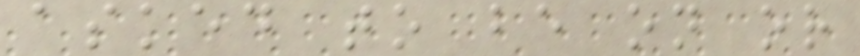asked to be on or
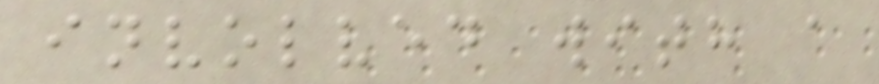involved with a
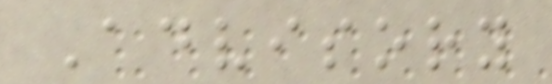Advisory
